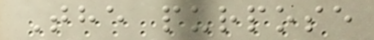The purpose
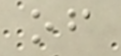of
